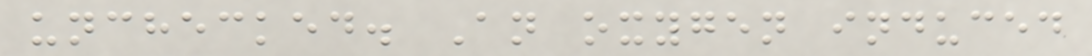unchecked. An oxygen induced
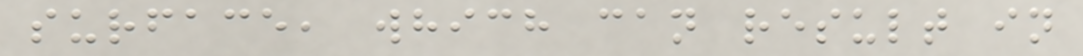surface, which can result in
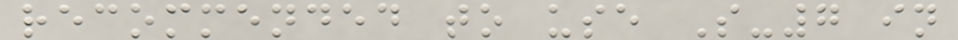recommended to use S-7 in
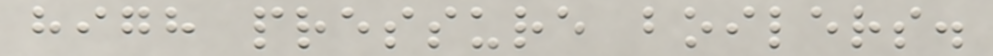high pressure boilers.
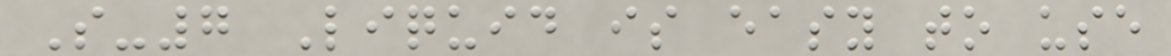S-7 Liquid is easy to use
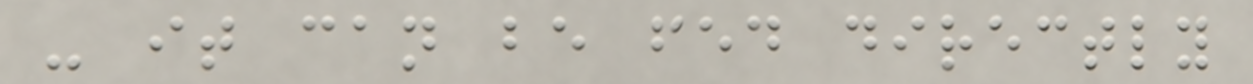- it can be fed directly
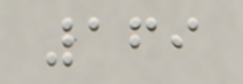169
